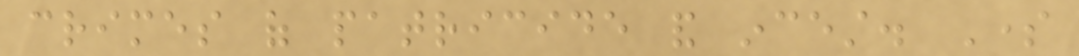crimes of patricide and incest. Some
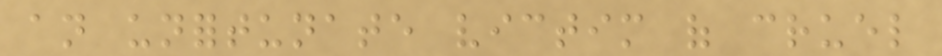an unfortunate victim of cruel
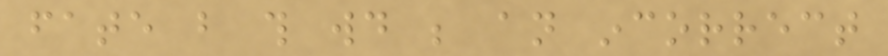fate but this would be an incorrect
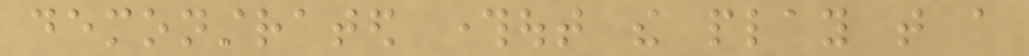demonstrated throughout the play that a
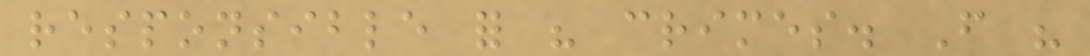responsible for his crimes. From his
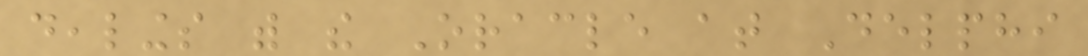dealings with the Oracle at Delphi
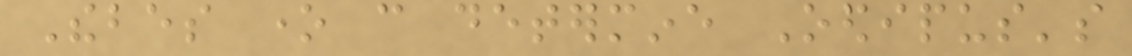Thebes one can determine Oedipus's
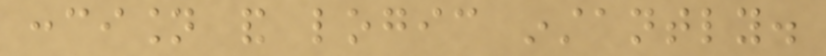concision and logic instantly.
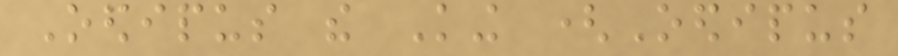Oedipus the King (Oedipus
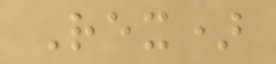Rex)
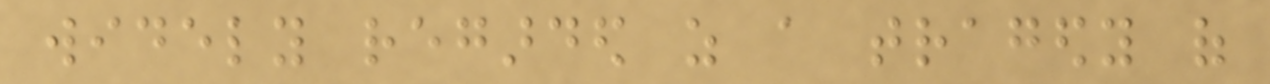widely regarded as a tragedy of
